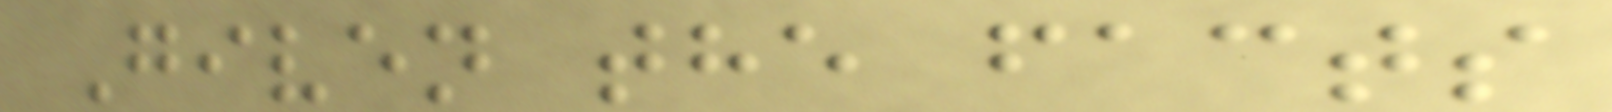Given the facts
